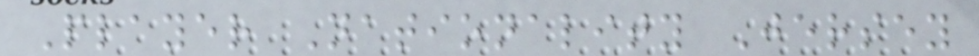Player Nationality Jersey
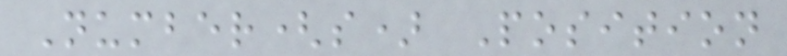Number(s) Position
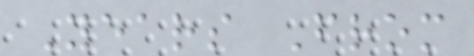Years From
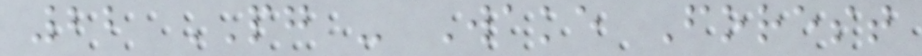22 PG - Wake Forest
